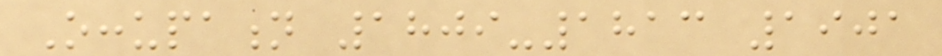Occupation 1809-1813 1901
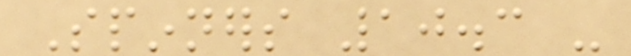Spinners 10.3 -
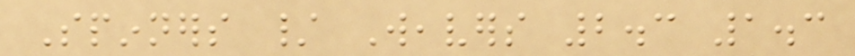Spinners / Weavers 2.3 1.3
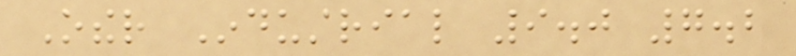Other Industrial 9.0 7.2
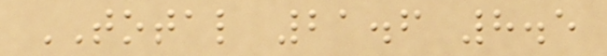TOTAL 21.6 8.5
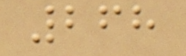268
